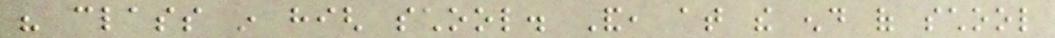his class in high school. And, at the end of school
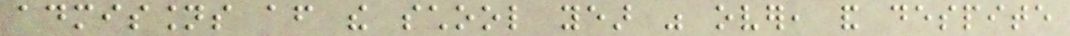admissions after the school year was over, and despite
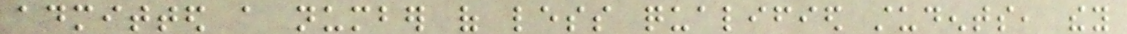admitted a number of less qualified students, they
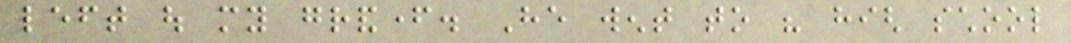left out my grandfather. He went to his high school
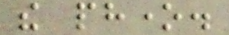the phone.
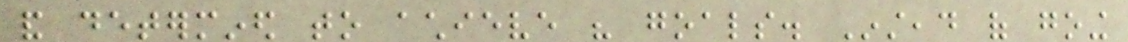and determined to achieve his goals. Instead of going
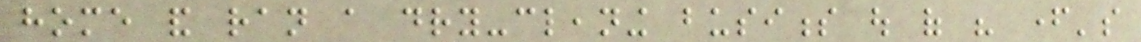home and ran a dry-cleaning business out of his father's
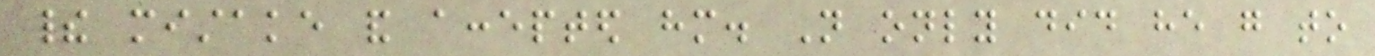their mistake and accepted him. Not only did he go to
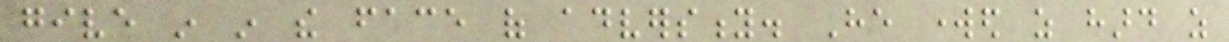give in in the face of adversity. He worked as hard as
